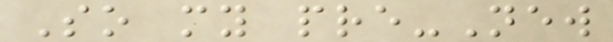So my pre-New
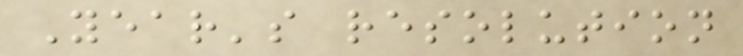Year's resolution
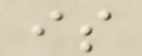is
